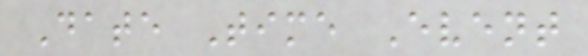Date Time Event
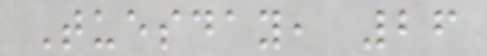Tuesday, 26
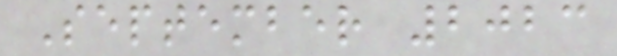September 2023
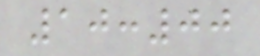10:00
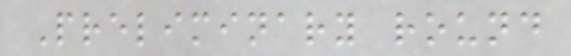Preliminary round
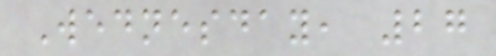Wednesday, 27
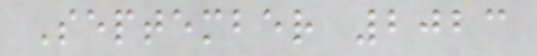September 2023
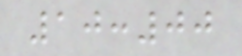10:00
